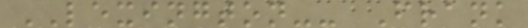LEXINGTON-- Frank
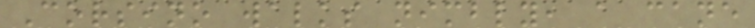Corsino walks nimbly, a cane
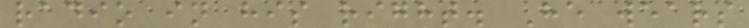radio in his right. He wears
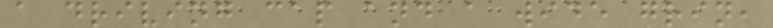a driving cap and a wide grin,
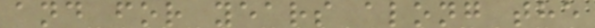and for years along the
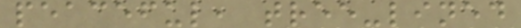peaceful, tree-lined
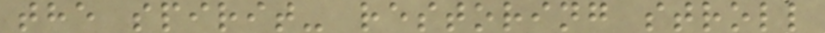the spirit- restoring stroll
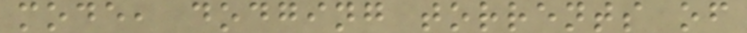mode, dodging torrents of
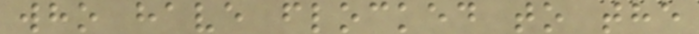who have flocked to the
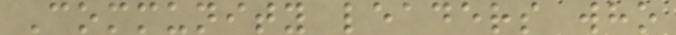Community leaders who
